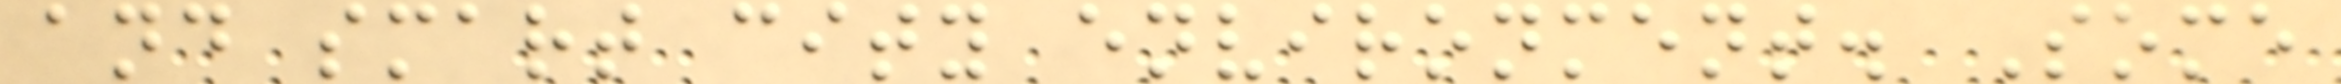and smart city environment. Some
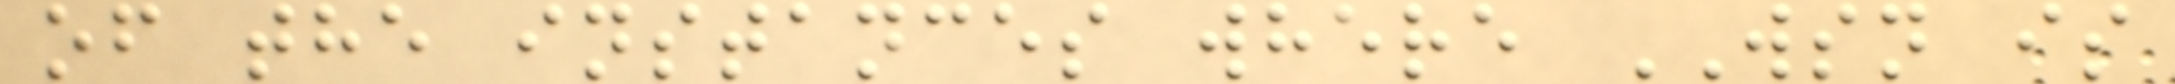of the instances where WSN is
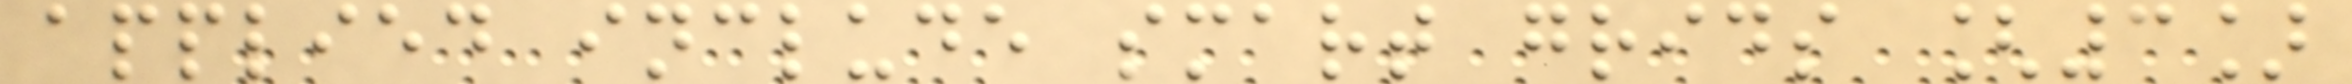applied include smart grids [3]
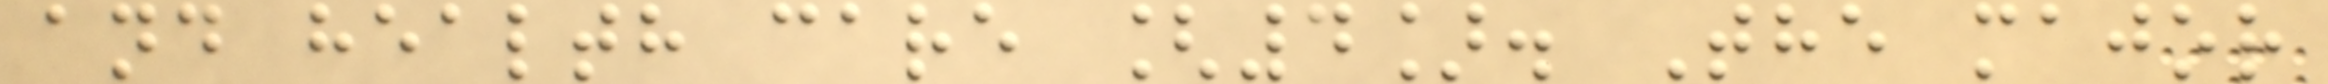and health care [4]. The major
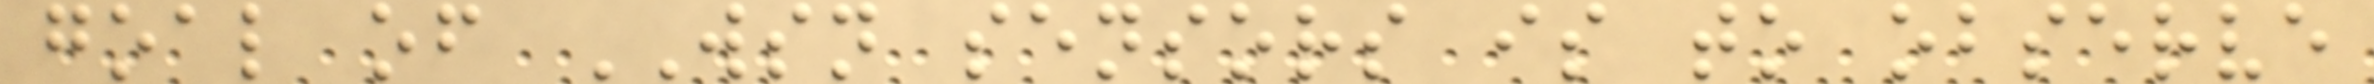goal of WSN sensors is to observe
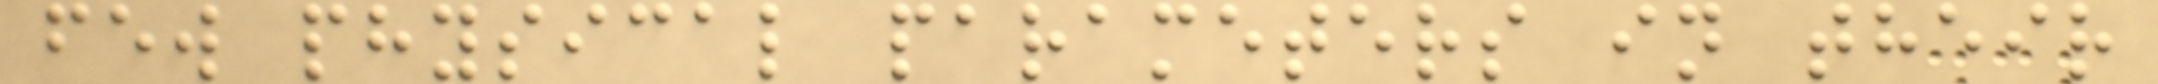few physical parameters in their
